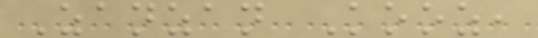Zanzan Kooz,
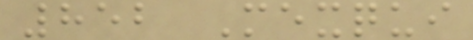852 Mexqui
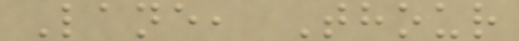Lane, Thour
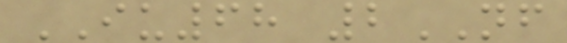IU68 2NF
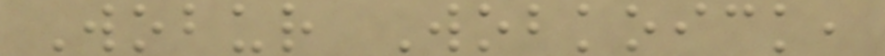Wobur Wobkoick,
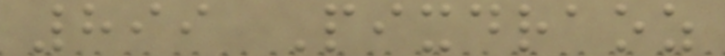899 Pixdraoz
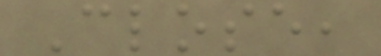Close,
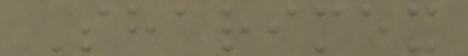Sharimex
